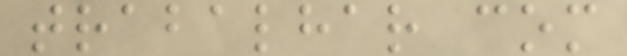trabalhar com
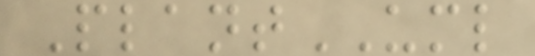PlantUML
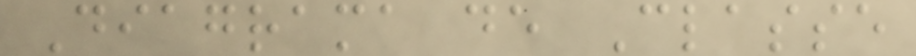Diagrama de Classe
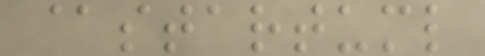@startuml
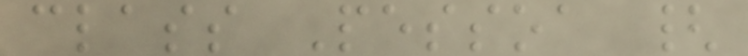class Pessoa {
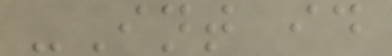-Int id
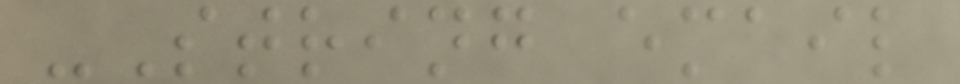-String email
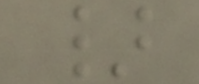}
